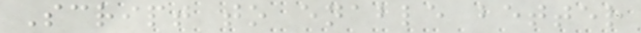Script to enable better
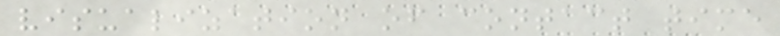visualization of contact time
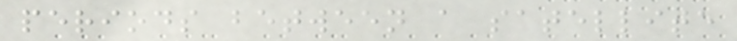periods between a satellite
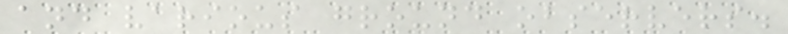and various ground observers.
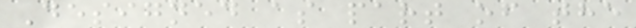Designed as part of the
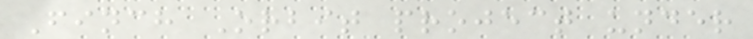Finch Orbit project under
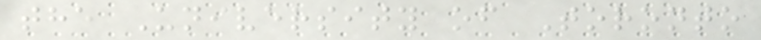the University of Toronto
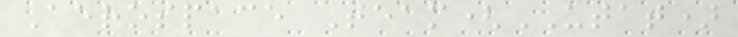Aerospace Team(UTAT)
